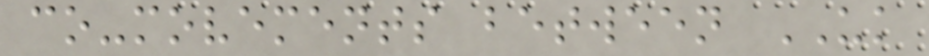co-movements between UK
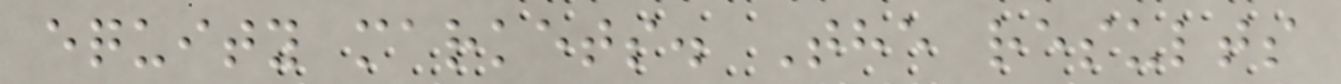equity markets. The results
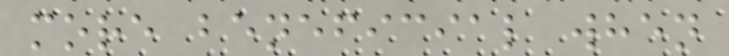more beneficial when
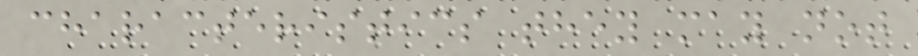characteristics they may not
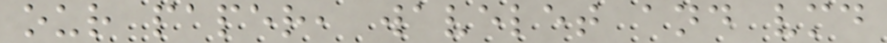our paper, wavelet and vmd
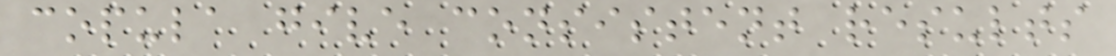copula give consistent results
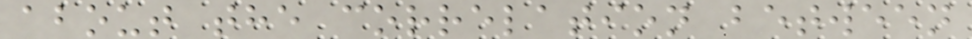about the correlation between
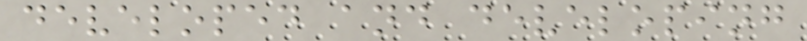developed and developing
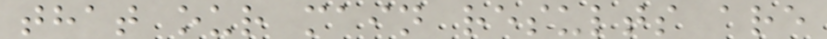that our main results are
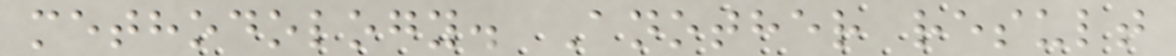methodology. Another result
